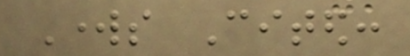Works Cited:
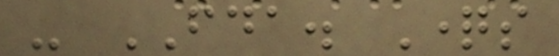- FDA. Questions
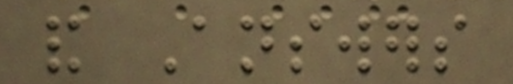and Answers
